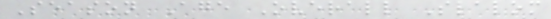Season Age Overall Slalom
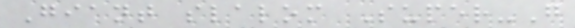Giant slalom Super-G
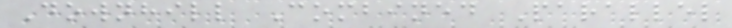Downhill Combined Parallel
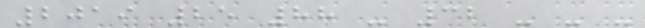2019 25 88 - 32 - - -
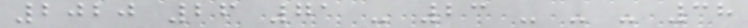2020 26 71 - 23 - - - 38
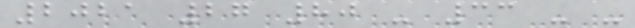2021 27 80 - 33 - -
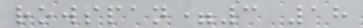rowspan=3 18
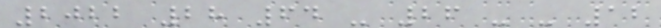2022 28 64 - 26 - - 12
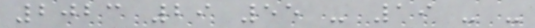2023 29 55 - 19 - -
